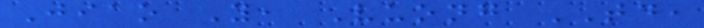Jiao Y, Vuong TD,
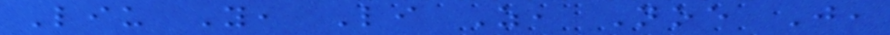Liu Y, Li Z, Noe J,
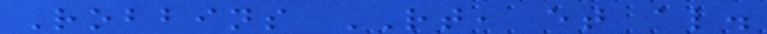Robbins RT, et al.
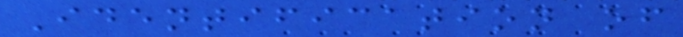Identification of
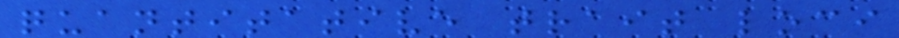quantitative trait loci
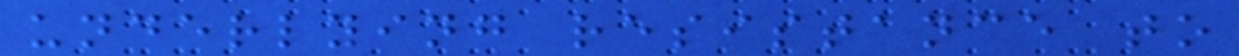underlying resistance to
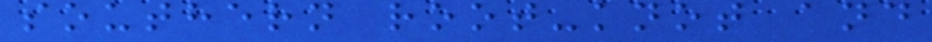southern root-knot and
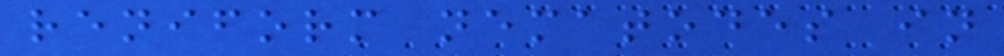reniform nematodes in
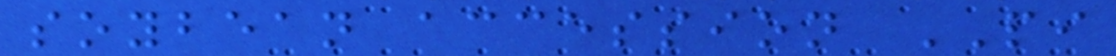soybean accession PI
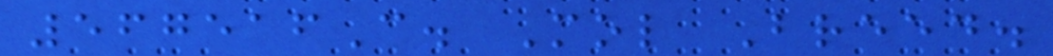567516C. Mol Breed.
